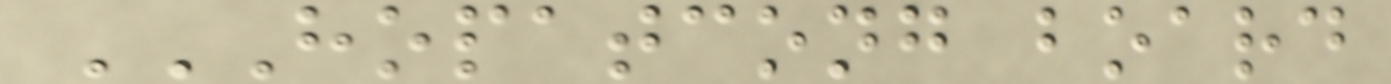HOPATCONG BOARD
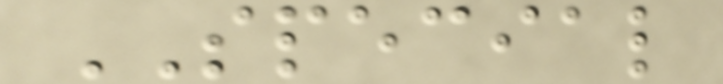SPECIAL
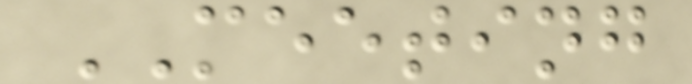MEETING
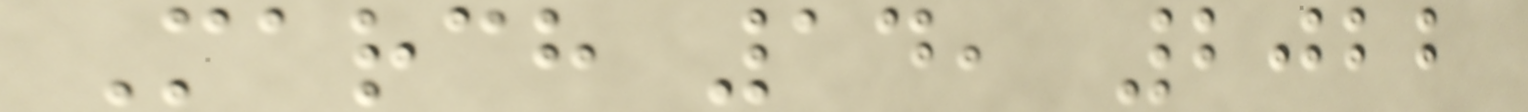March 14, 2022
